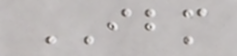IBM
